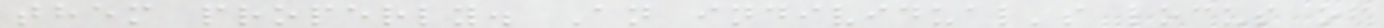them properly. An individual's locus of
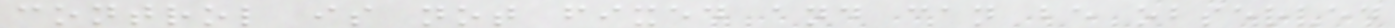control is not fixed and can be observed
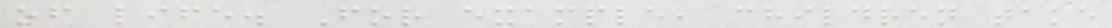of life. For example, children take
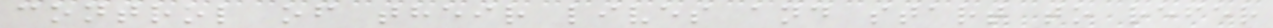control of their lives and start to refer
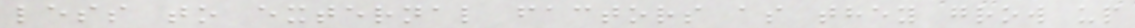less to external factors as they grow up
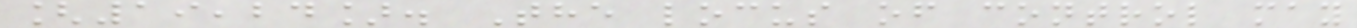[19,24]. The locus of control may
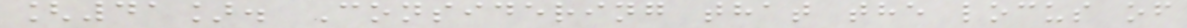[41]. Considering that the locus of
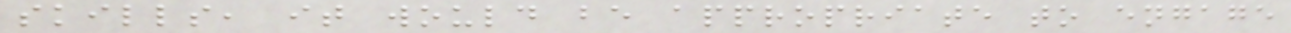skills, it would be appropriate to engage
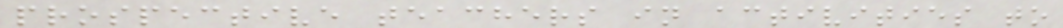prospective teachers in activities to
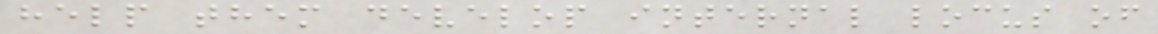help them develop internal locus of
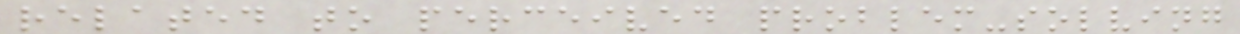related to perceived problem-solving
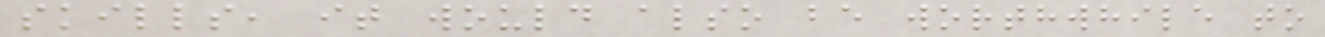skills, it would also be worthwhile to
